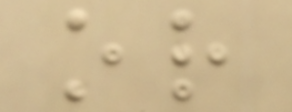or
